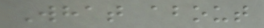What about
